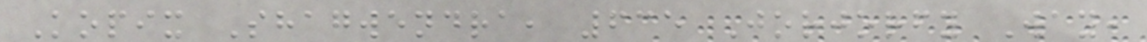Kopix Shagwendra, 635 Jorjorfy Way,
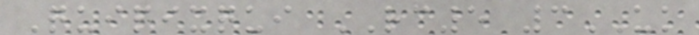Quipixqui RC5 3UK
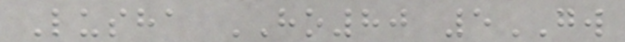Lusha HO80 5GW
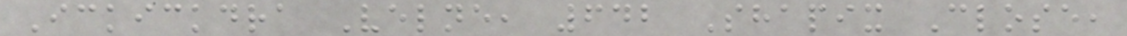Ickickdra Velne, 642 Shapix Close,
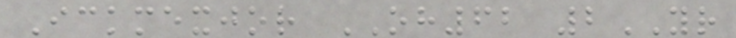Ickmexjor OH62 2YR
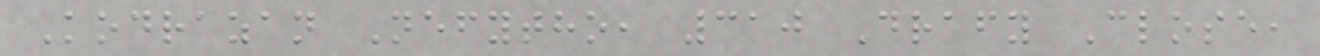Kodrazan Nefytho, 310 Drafy Close,
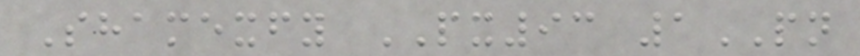Shamexfy PX93 1PN
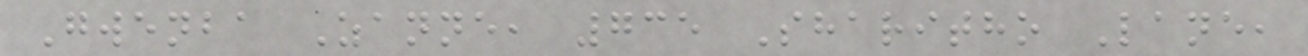Gwenba Zanne, 735 Sharitho Lane,
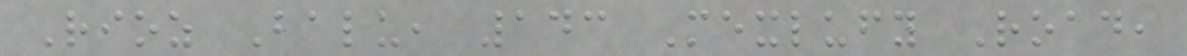Rioz Balu, 143 Mexlufy Road,
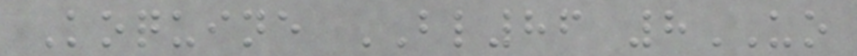Koquine BL86 8UO
